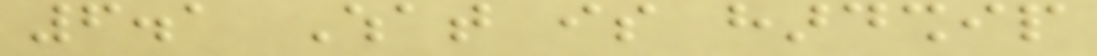6.1 What is hardship
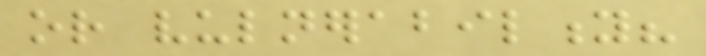or vulnerability?
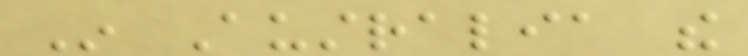In Australia the
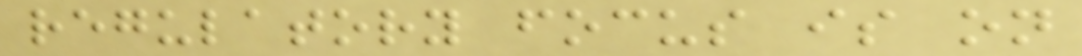regulatory focus is on
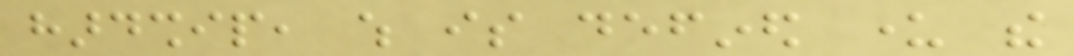hardship, which is defined under the
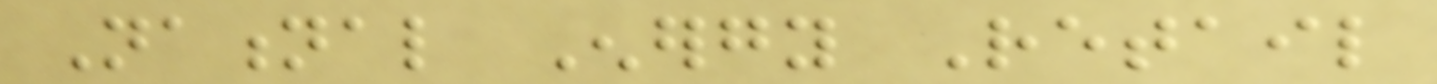National Energy Retail
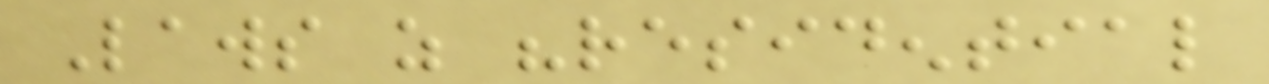Laws as "residential
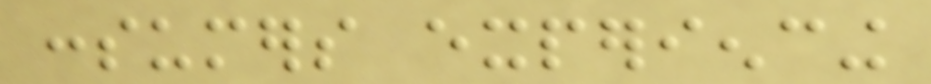consumers experiencing
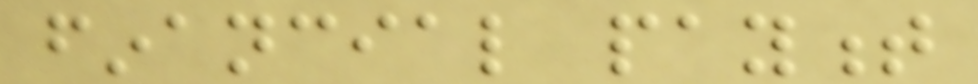financial payment
